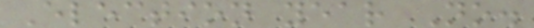Election year No.
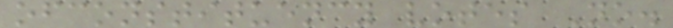ofconstituency votes No.
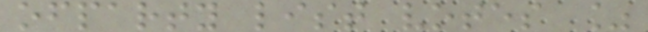ofparty list votes %
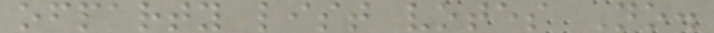ofparty list votes No.
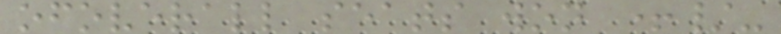ofoverall seats won +/-
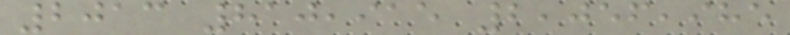2013 810,915 2,056,985
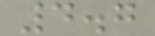4.7
